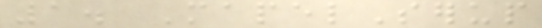1. MapelSerup
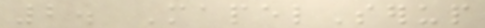2. MapelSerup
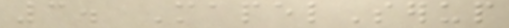3. MapelSerup
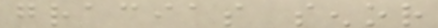gracias senor
